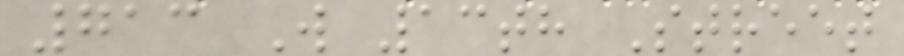713 W 13th Street
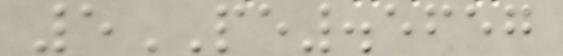5PE.5657
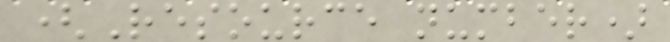(Resource number)
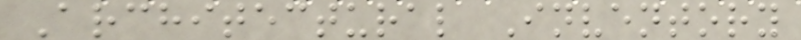Architectural Inventory
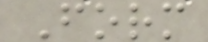Form
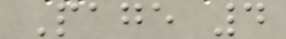Page 4
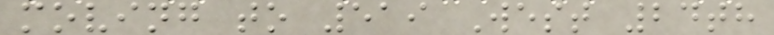moving to 519 West 24th
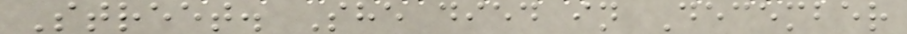Street. She died in December
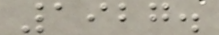1927.
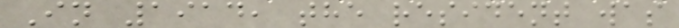In 1914, the resident was
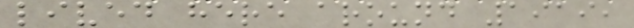lived here around 1919,
